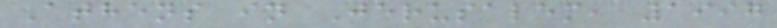Athens in Jerusalem, 1997
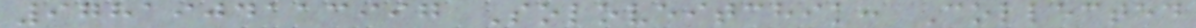9781904113997 Soloveitchik: Collected
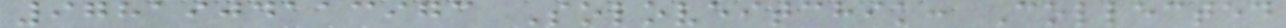9781904113973 Soloveitchik: Collected
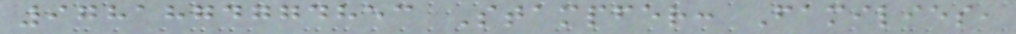9781874774853 Stampfer: Families,
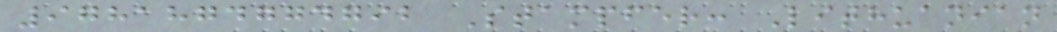9781874774792 Stampfer: Lithuanian
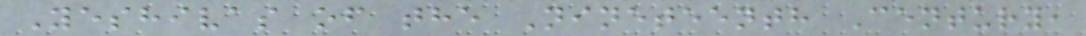Yeshivas of the Nineteenth Century,
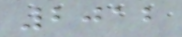2012
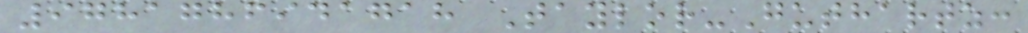9781786941718 Taylor-Guthartz:
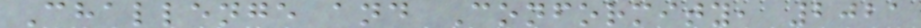Challenge and Conformity, 2021
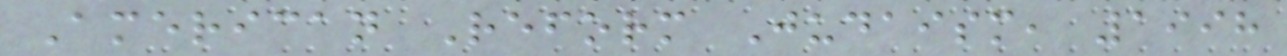American Reform Judaism, 1998
